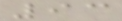93
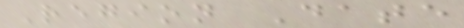Region Date
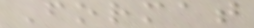Format
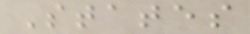States
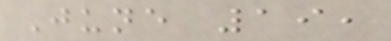June 19,
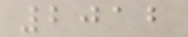2012
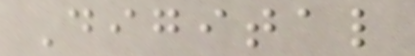Digital
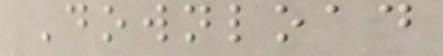Download
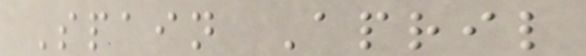Spain April
